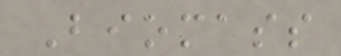Biomass
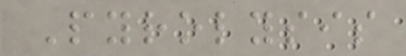Pyrolysis
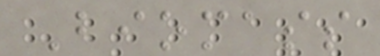Biomass
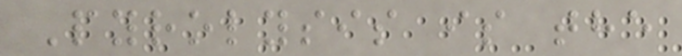Pyrolysis is the
